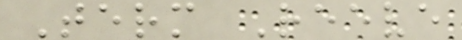Term Reeve
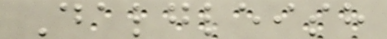Dalgleish
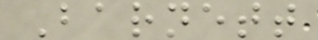Barnett
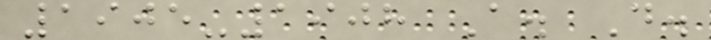1905-1908 A. D.
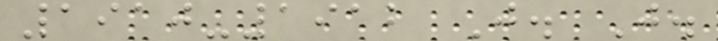1910-1912 J. J.
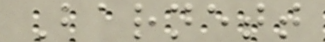Barnett
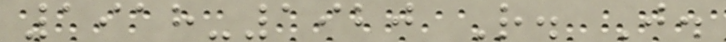1918-1920 R. J.
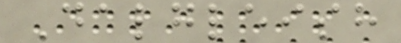Dalgleish
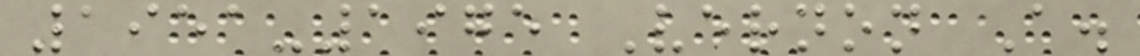1951-1975 Vernon A.
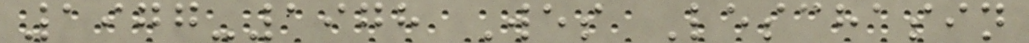1977-1978 Wes Leschasin
